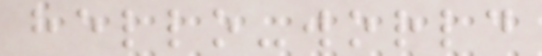hello-world
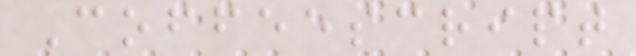Coffeescript
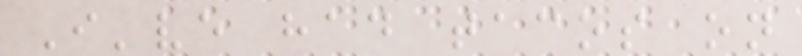I've had tacos on
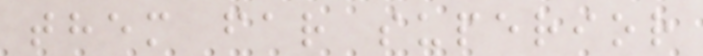them far superior
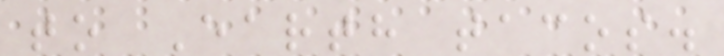to Earth tacos.
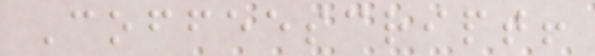Coffeescript!
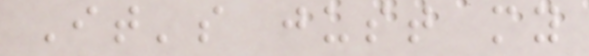It's just my
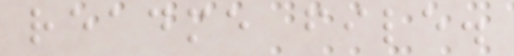readme file.
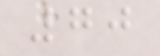70
